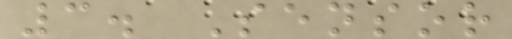3. Sensor
